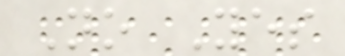No Yes
